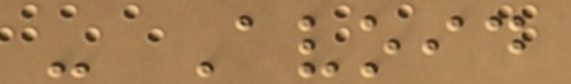- Avoid
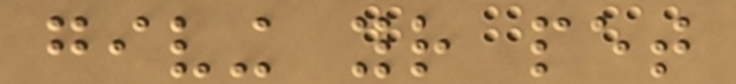giving your pet
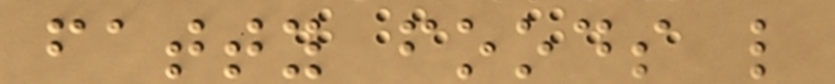fatty foods like
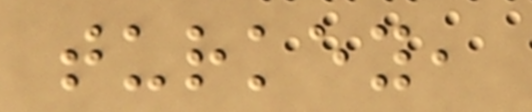turkey,
